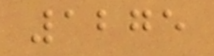1275
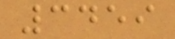3459
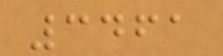3461
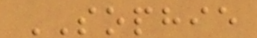SOPHIE
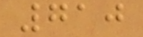710
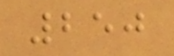250
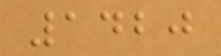1420
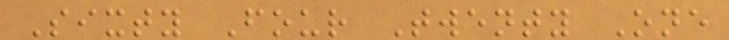Sixty Four Twenty One
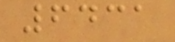6431
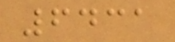6431
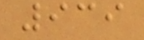939
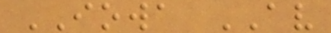IOWA AV
